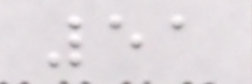51
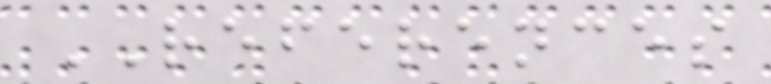REFERENCES
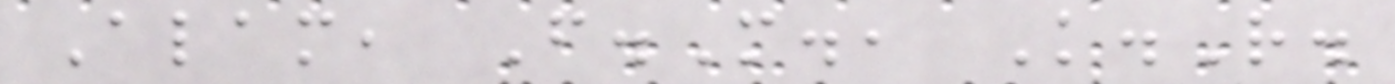Alam, F.M., K.R.
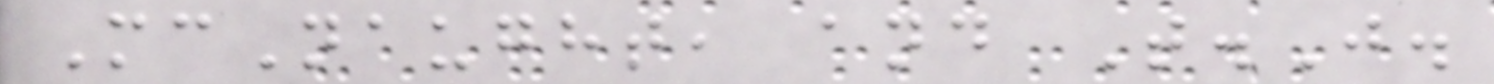McNaught, and T.J.
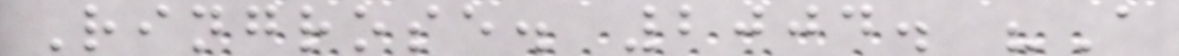Ringrose. 2004. "A
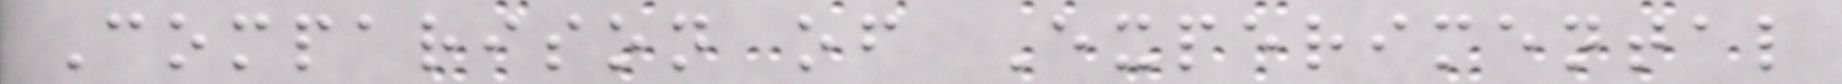Comparison of Experimental
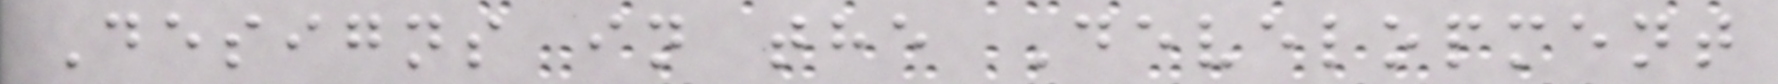Designs in the Development
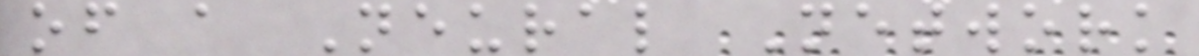of a Neural Network
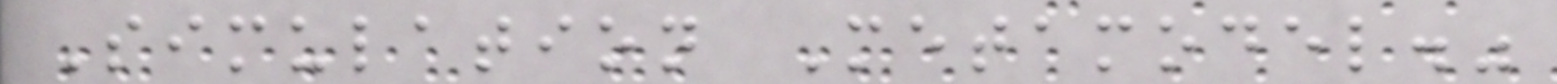Simulation Metamodel."
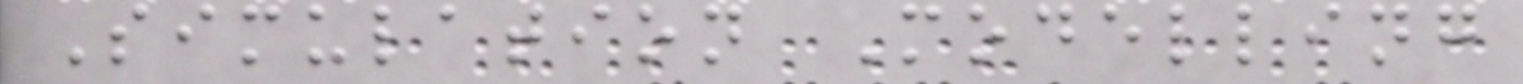Simulation Modelling
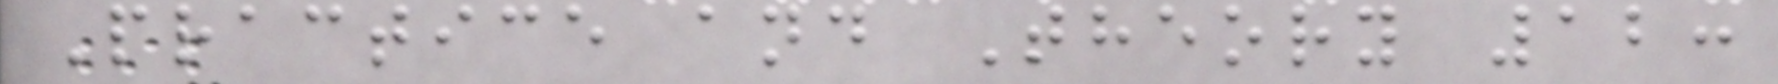Practice and Theory 12:
